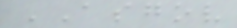ASGOV
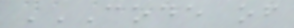CODE OF
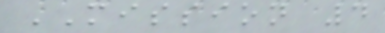MISSION 4
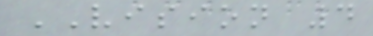VISION 4
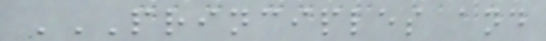PRINCIPLES AND
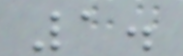1.
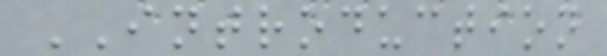INTRODUCTION
